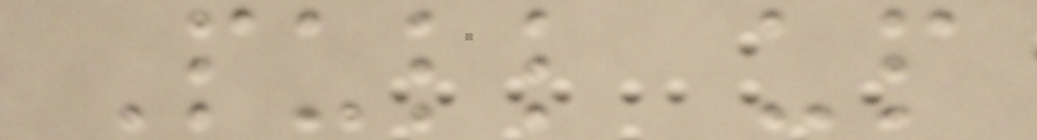Pull up
